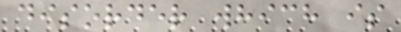disorder which is
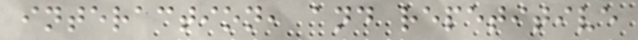interaction, and repetitive
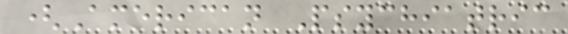(American Psychiatric
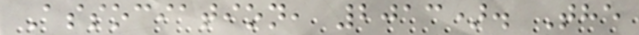Association, 2013). The
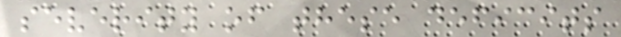severity of these deficits
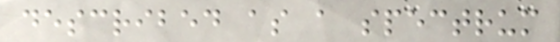described as a spectrum
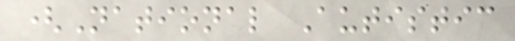(National Autistic
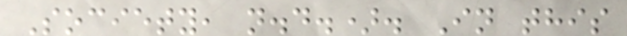Society, n.d.). In this
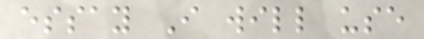essay I will use
